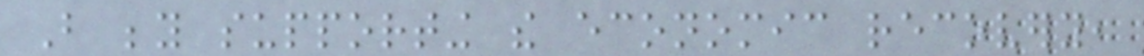But beyond supporting the economic recovery,
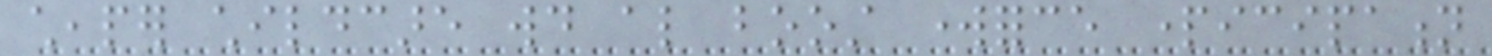cheaper childcare would also boost workforce participation
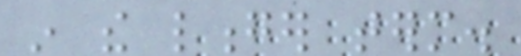in the longer term.
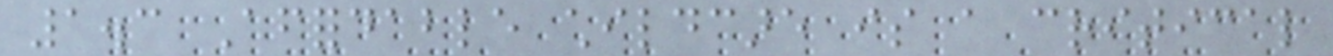1.3 Affordable childcare is a critical
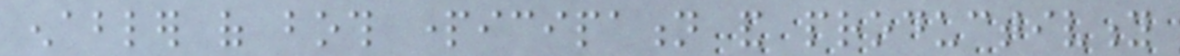enabler of both participation and productivity
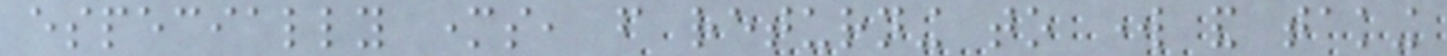especially mothers, from returning to work and taking
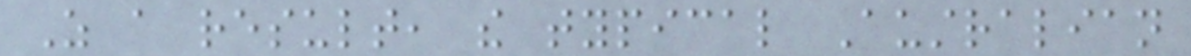As a result, the typical Australian
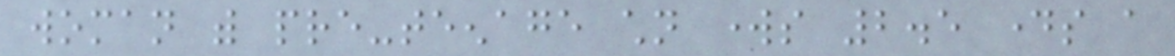woman with pre-teenage children works 2.5 days a
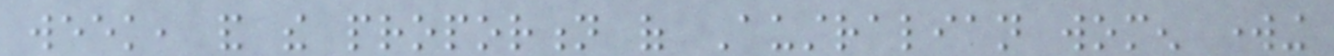week, and the proportion of Australian women working
